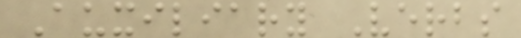Auxiliary Verbs
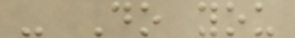- Do you
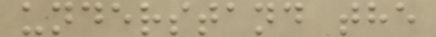understand the
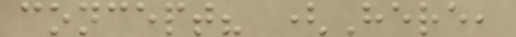concept? (Here,
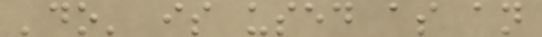'do' is used as an
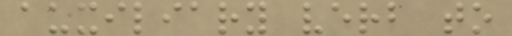auxiliary verb to
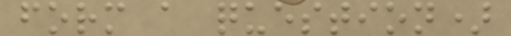form a question)
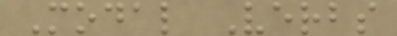Modal Verbs
